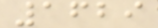1629
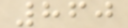860
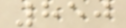850
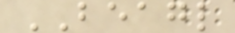BEAGL
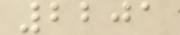2201
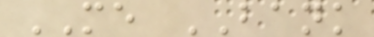ME BANK
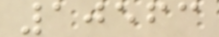10563
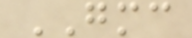GMC
